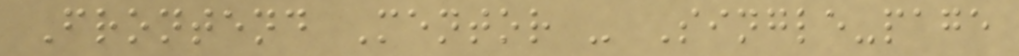Frontend Mentor - Single-page
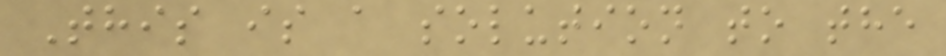This is a solution to the
